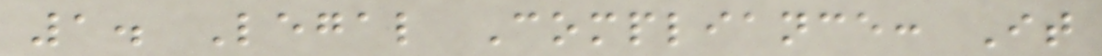1. Legal Compliance: It
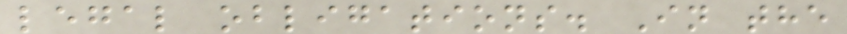legal obligations. In the
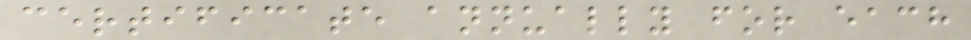certificate annually for each
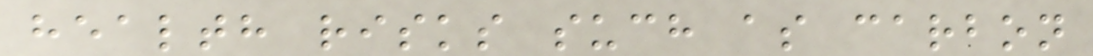health risks such as carbon
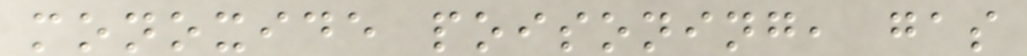monoxide poisoning, gas
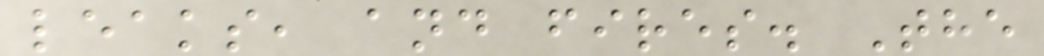leaks, and fires. The
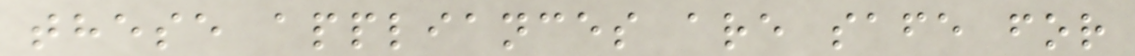these appliances are safe for
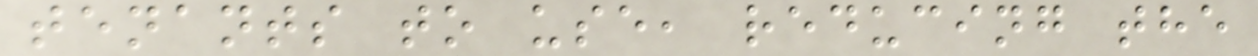tenants to use, reducing the
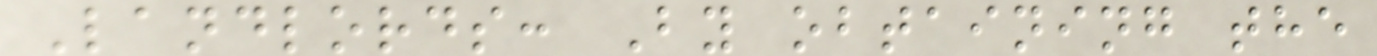Landlords: By obtaining the
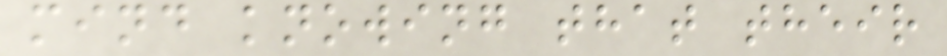mind knowing that their
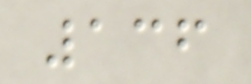136
